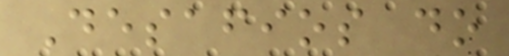Desafios do
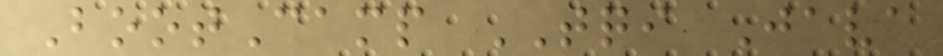BootCamp TQI Java
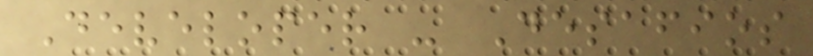Developer - Desafios
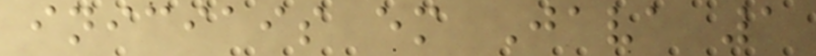iniciais em Java 1
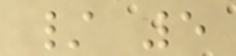/ 5
